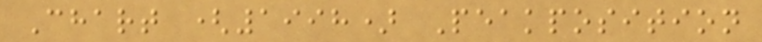Chart (1998) Peakposition
